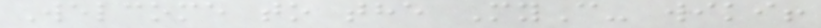Welcome to the MyC- wiki!
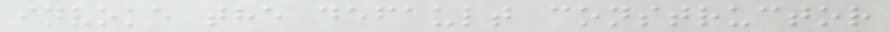invoke the default constructor
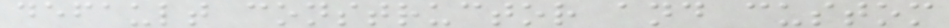default constructor and custom
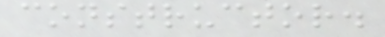constructor.
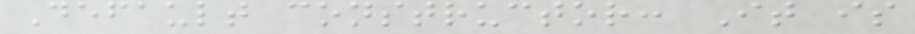Default constructor: It is
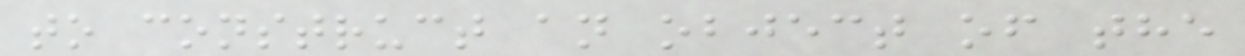to construct an object of the
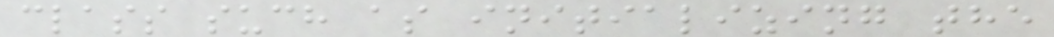class such as initializing the
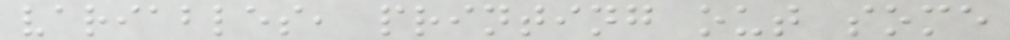variables, printing out some
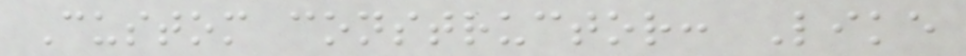Custom constructor: Like
